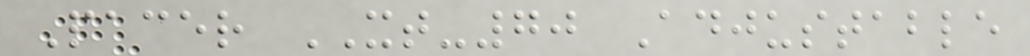Pacer XT-70 Adjustable
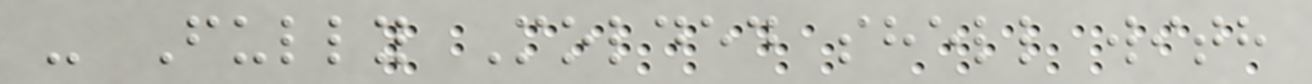- Fully Molded shell with
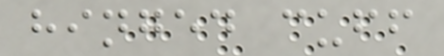hinged cuff
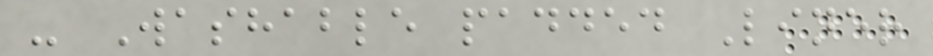- Washable padded Liner
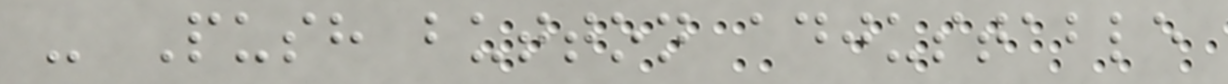- Push button adjustable
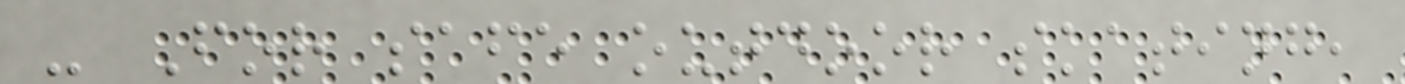- For safe outdoor skating,
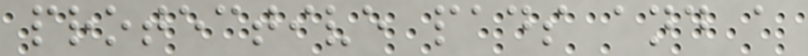protective pads and a
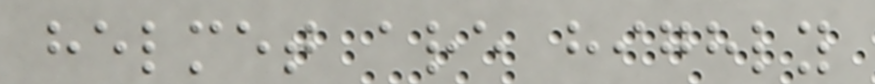helmet are highly
